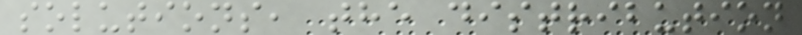solutions, the distribution
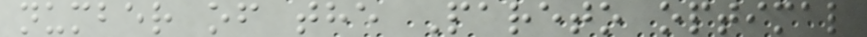number of the Pareto optimal
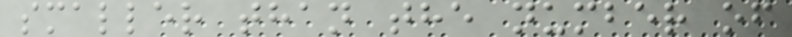smaller than the number of
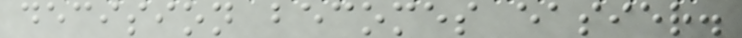decision becomes easier.
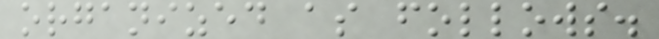organized as follows.
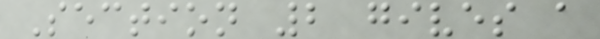Section 2 gives a
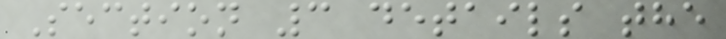Section 3 details the
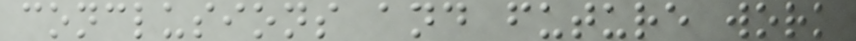conclusions and future work
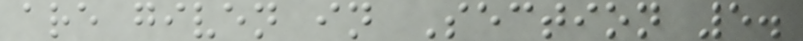are given in Section 5.
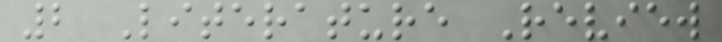2 Literature Review
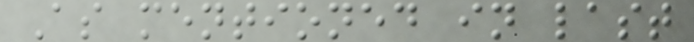As mentioned in last
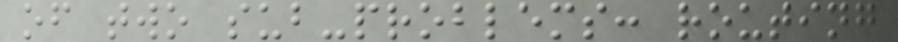of two sub-problems: routing
